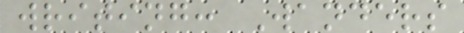writing: Wanders
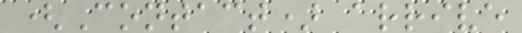(Contact) arrive
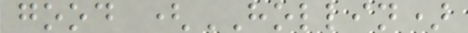good (HOLLIN)
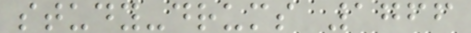study-drums 1766
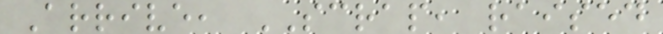Arrive, SCRAP, raised
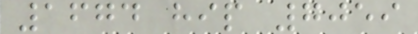1674 hip 7059
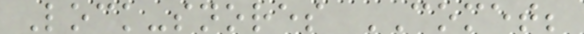Lock-snores COMET;
